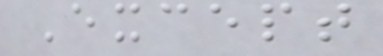Except
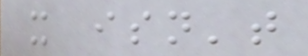it isn't
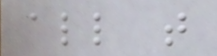all that
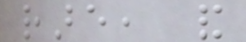rare, and
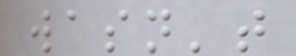wasn't
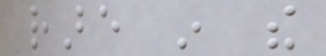rare in the
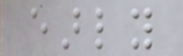early
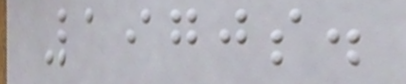1970s.
